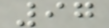97
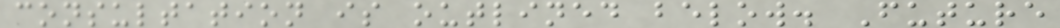consultation is outlined below. Future
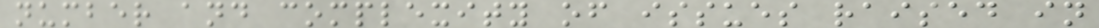number and complexity of issues raised in
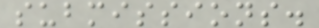submissions.
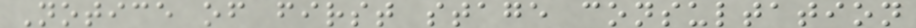Notice of first stage consultation
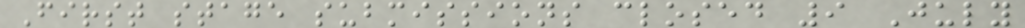First stage submissions closed 9 July
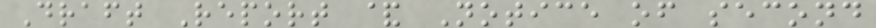Draft Report & Notice of second
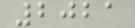2021
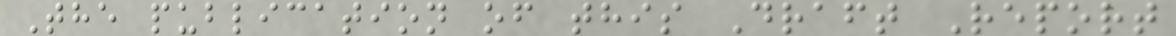The publication of this Draft Report
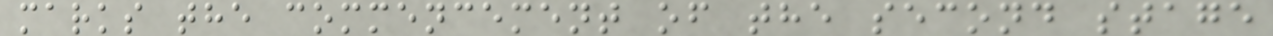marks the commencement of the second stage
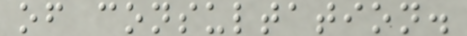of consultation.
